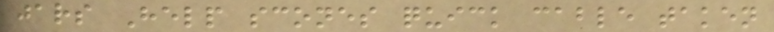jars Help scones quick cable taken
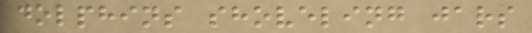dolphins shoveling jars
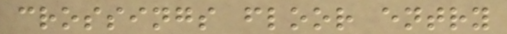crossings floor entry
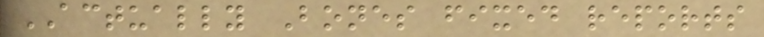ACTUALLY Bones fixed reports
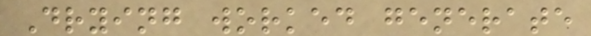Drying worked generate
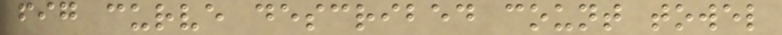fig curve described count towel
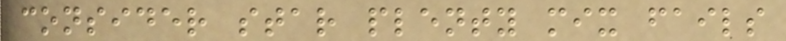consider star plenty mix fails
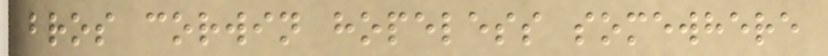bros corwin hopeless somewhere
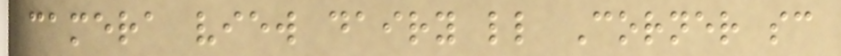camera view dairy ll Corner sc
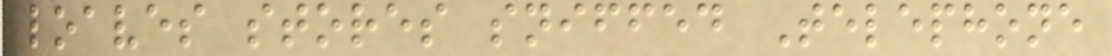loaves stores sniffed Telephone
